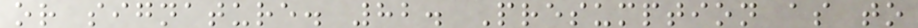or signature. 82. Presumption as to
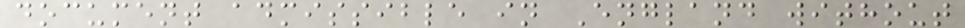document admissible in England without
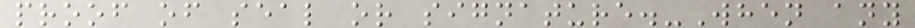proof of seal or signature.-When any
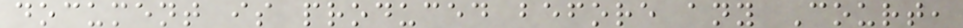document is produced before any Court,
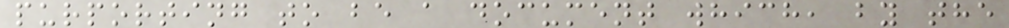purporting to be a document which, by the
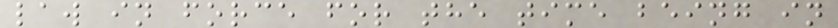law in force for the time being in
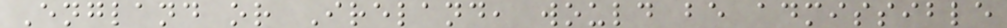England or Ireland, would be admissible
